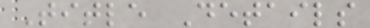Title Details
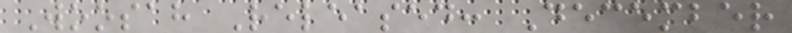Woosah Released: December
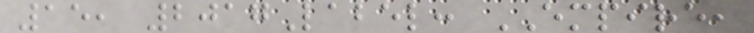15, 2017Label: EMPIRE,
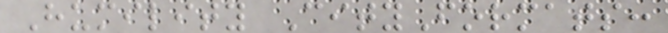Humility CityFormats:
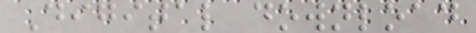Digital download
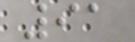91
